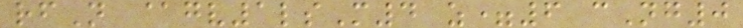rfN @gv1lsM4 z=6 cNg0
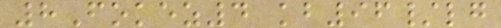8Fokez4 kb96/lg
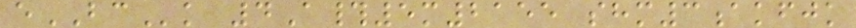eBCk 4A#5m2155 shm3akfjk
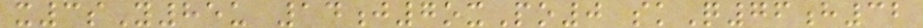x3sY85u 14j7oxPo0 skQ76h32
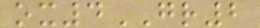ox4GR2
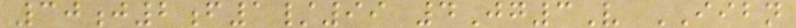30j2f1/99 4Jg3V IIBN
